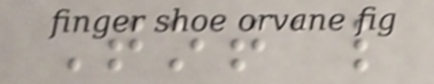Total
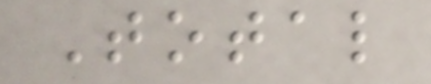Total
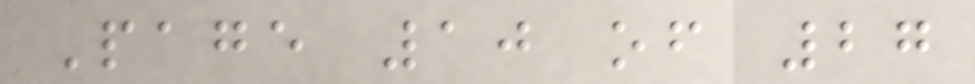Page 10 of 27
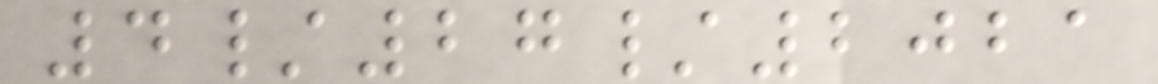4/27/2021
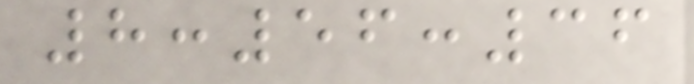8:56:36
